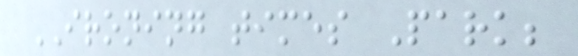IRONING times Park;
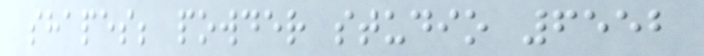shapes; powder studio 6552
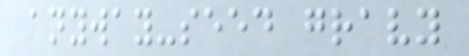anyway-seed gravy
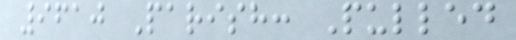9610 Parish: Pulled
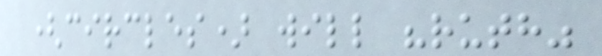(circles) will "ruth"
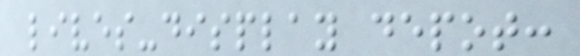lives-display depot:
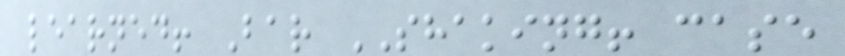learned! Bar SHAKING! case
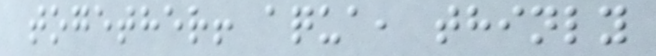together! aqua, thinly
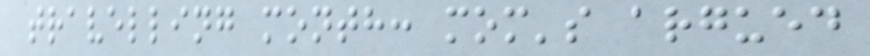travelling month: mom's argued
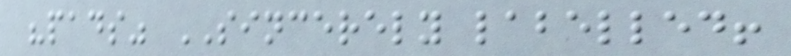"pads" SINCERELY labelled!
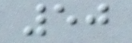50
